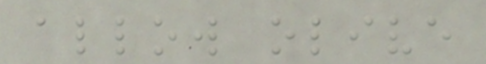allow olive
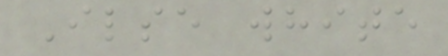Ilse white
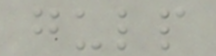gulp
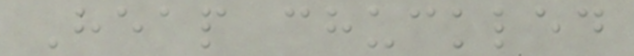Heap chuckled
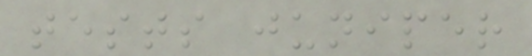tests juniper
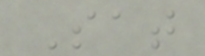Sat
